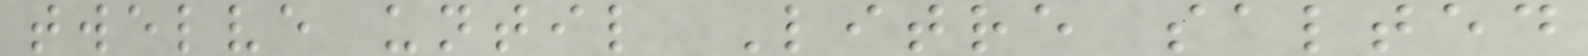twelve until Litre salted
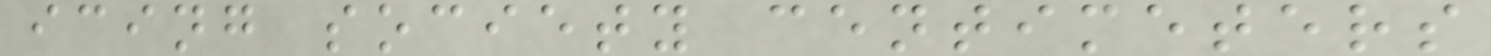icing society centimeters
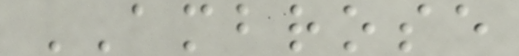AMBROSE
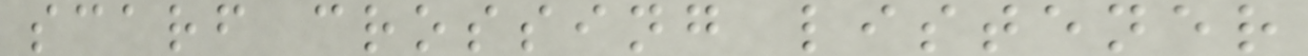scarf crossing listener
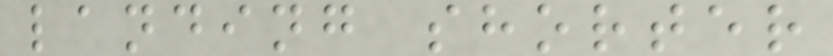landing shorter
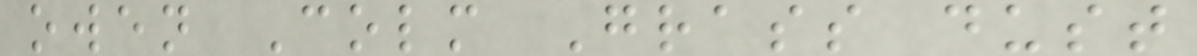owen Colm Grass dust
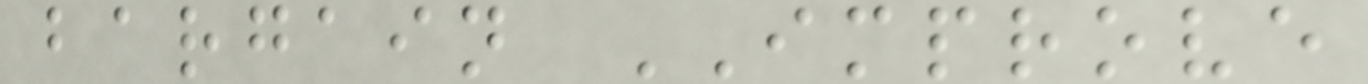bargain IMPROVE
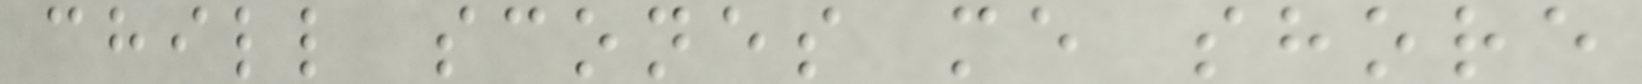chill scones me shore
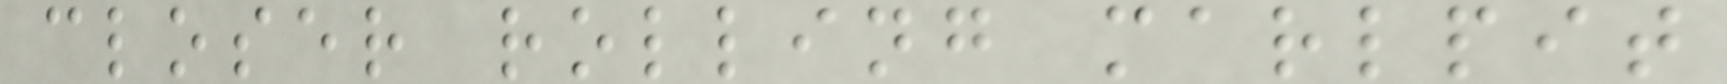closer rolling marlpit
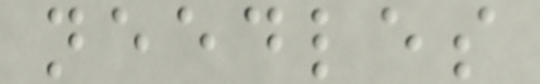needles
